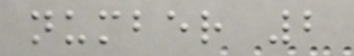number 2
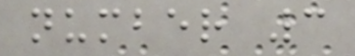number 3
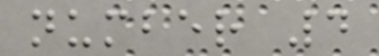number 4
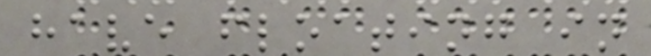have floating in
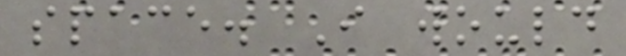space. I would
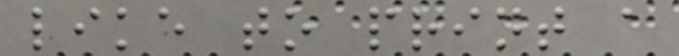like to print a
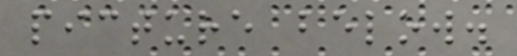picture below.
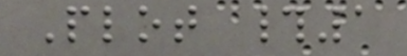Plot #1
